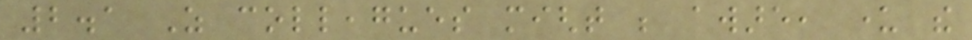2.1 As colleagues might be aware, under the
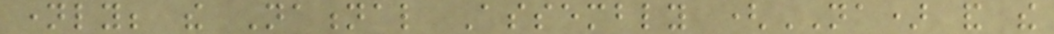namely; the National Assembly (NA) and the
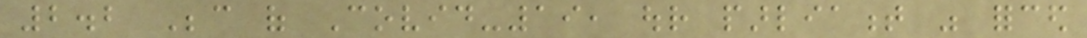2.2 Because of Covid-19, our parliament was forced
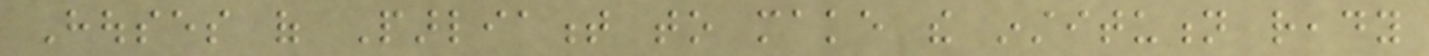Houses of Parliament to make the institution ready
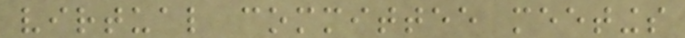virtual committee meetings
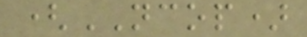(NCOP)
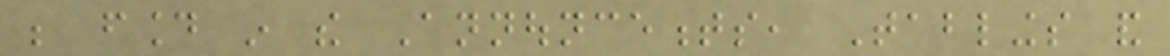be found in the Announcements, Tablings and
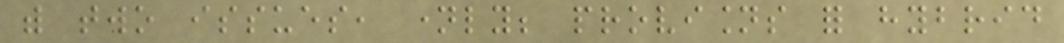with two issues, namely; provisions for hybrid
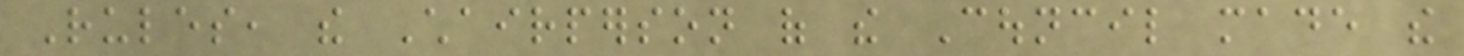Rules, the Chairperson of the Council made the
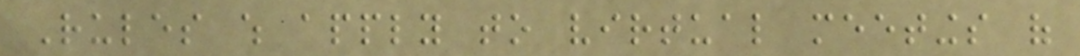Rules which apply to virtual meetings of
